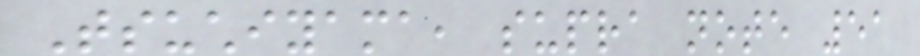Tsuchiyama, supra note 51
